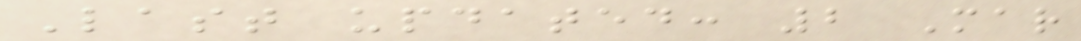Last updated: 2 Mar
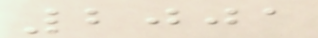2001
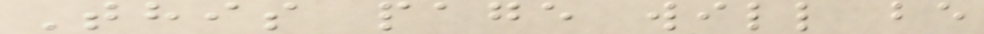This page will be
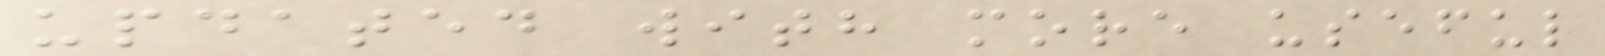updated with more useful
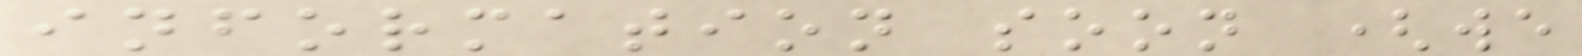information soon (we
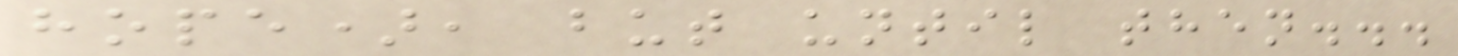hope), but until then...
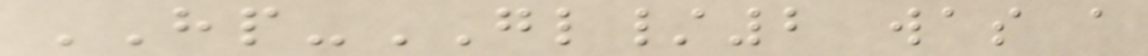HP-GL/2 was a
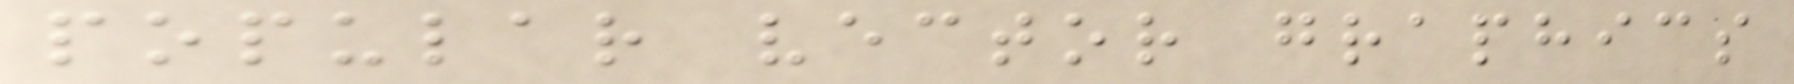popular vector graphics
